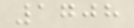1708
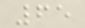65
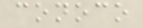conoco
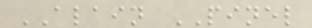ALAIN PINEL
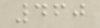460
